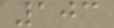103
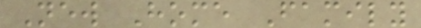New Home Family
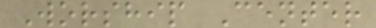Worship Center
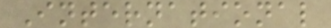International
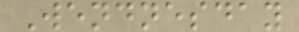Wendnesday
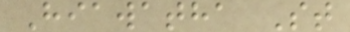Hiawatha St
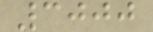3000
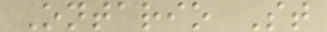Ontario St
